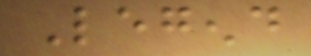Legend
